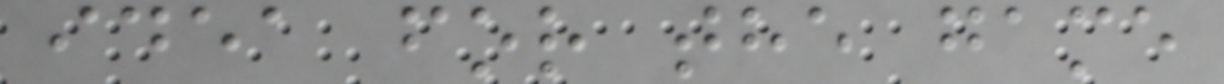idea for the game
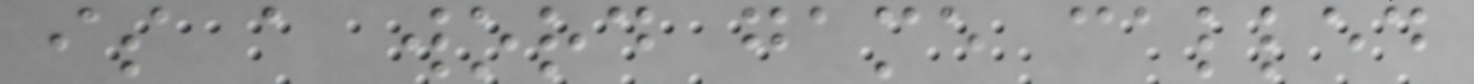is a word game called
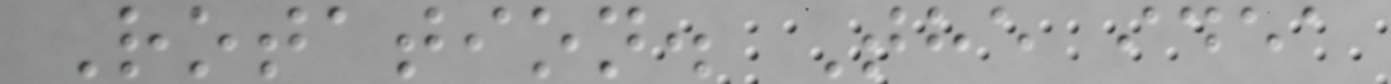Rotation. The idea
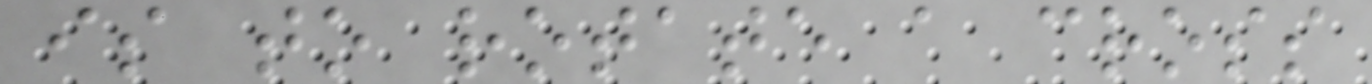is to rotate a cross
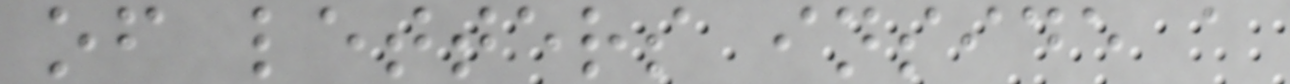of letters inside a
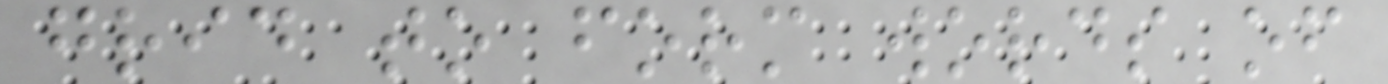grid to form words of
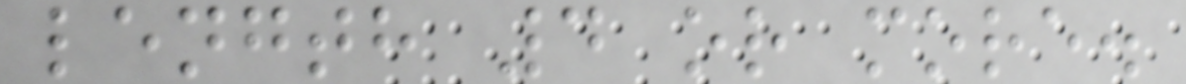length 4 or more.
